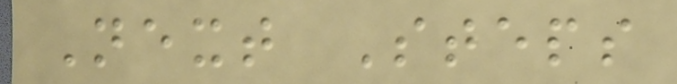Next Steps
